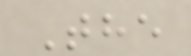The
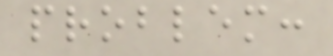problem:
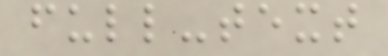full-text
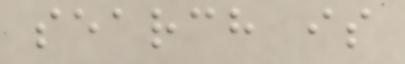search is
